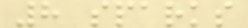8 sparks
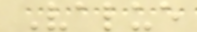Value
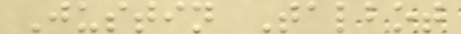Justin Talbot
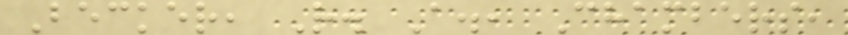Becker, R. A., Chambers,
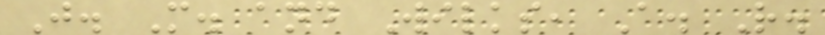J. M. and Wilks, A. R.
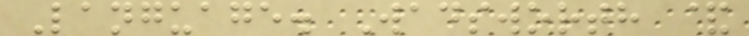Language. Wadsworth &
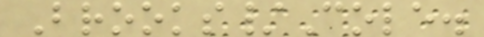Brooks/Cole.
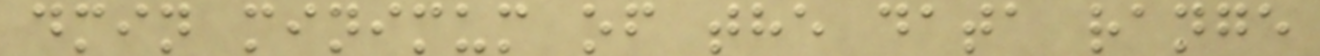dmin minimum of the data range
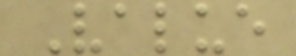Value
